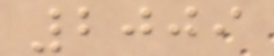2009
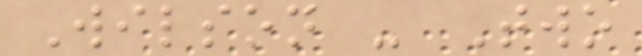Wilson - Two
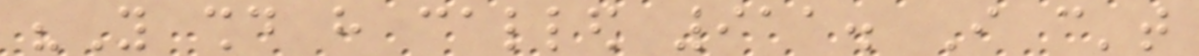"You should have called 911. I can't
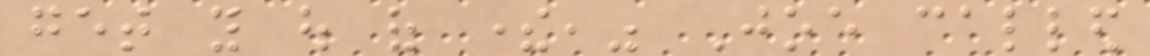get you out of there," Joe called
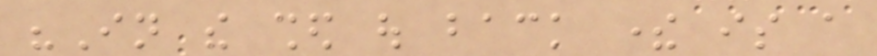"In the shed out back there is a
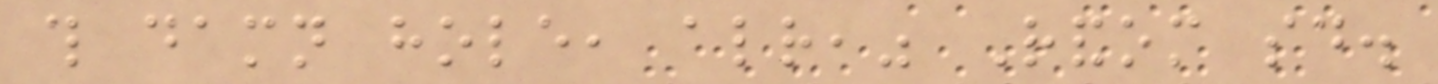this damn hole, already," Random said.
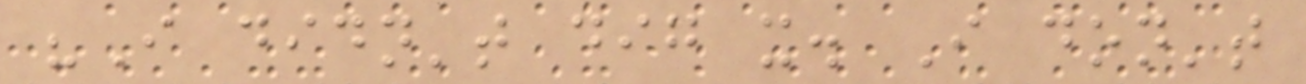"I didn't dig it. I don't
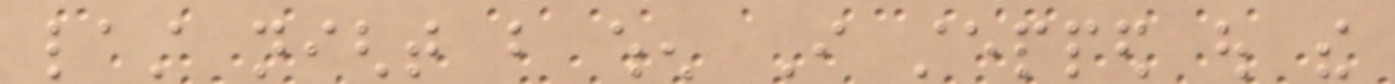last night but when I stepped out the
